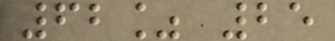62% 25
